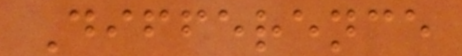Difference
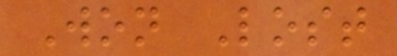Won Lost
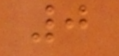0
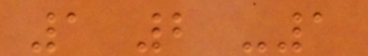1 2 -1
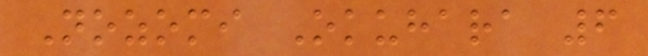Nozomi Okuhara 6
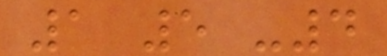1 5 -4
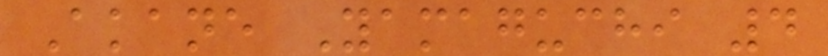Akane Yamaguchi 4
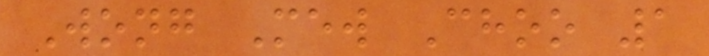Wong Mew Choo 1
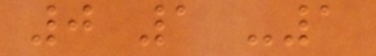0 1 -1
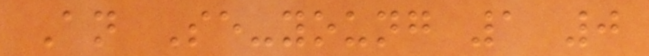An Se-young 1 0
